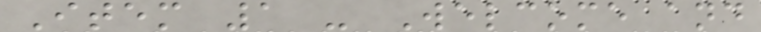Item 1 - Welcome and
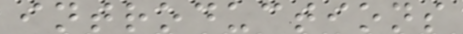introductions
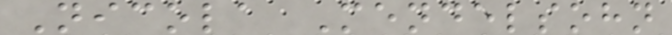Nicola Mendelsohn
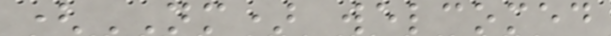(NM) welcomed
